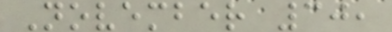November 30,
